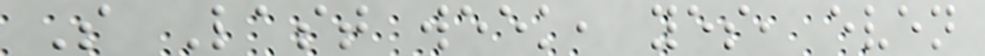S Last week, yes, even
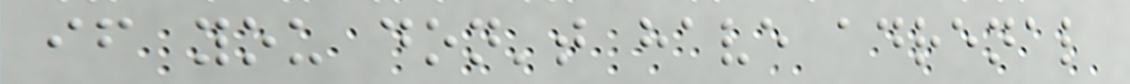if you don't have adrenal
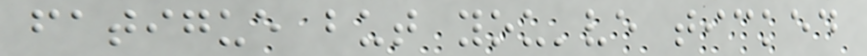fatigue but you've ticked
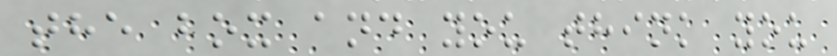the box and you think you
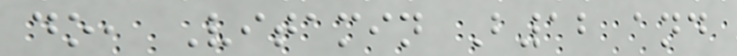do, Vitamin B12 and
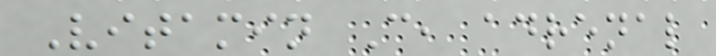Vitamin C, adrenal
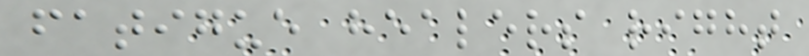fatigue healers right
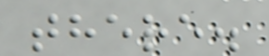there.
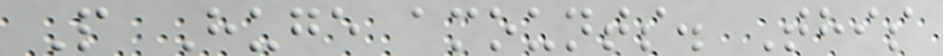P Huge amounts. This
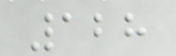128
